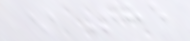* The
